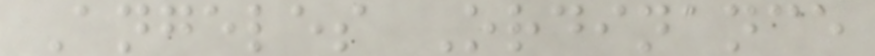Angeles Ordinance
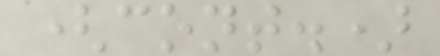(cont.)
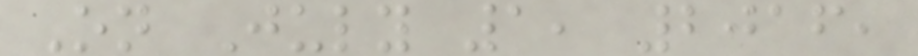On July 1, 2016,
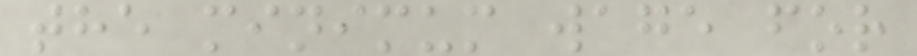the minimum wage for
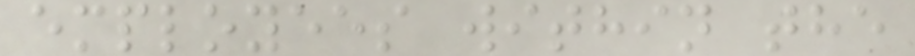employees within the
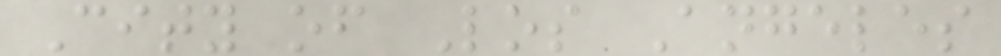City of Los Angeles
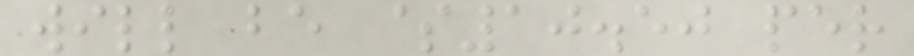will be $10.50 per
